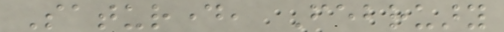Saturday, February
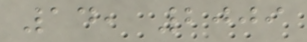14, 2009
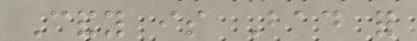Candy is Bad for
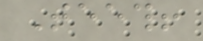Teeth!
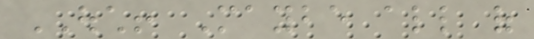OUCH! Maybe all of
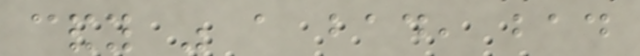candy was a bad, bad
